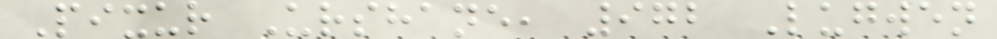Pixur Urshane, 972 Lugwen
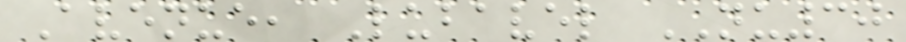Avenue, Lubavel NU30
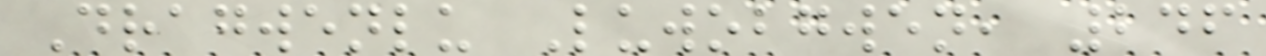Dragwenlu Luwobgwen, 246
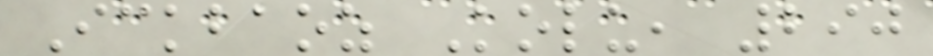Ickbaoz Kolu, 290
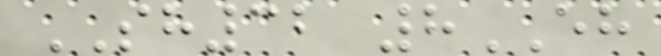SH32 8EH
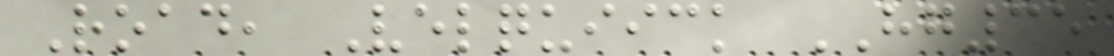Road, Velquiick HG35
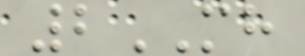2MH
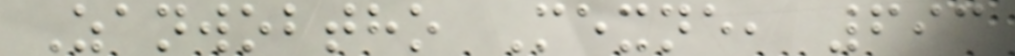Zanwobtho Mexne, 693
